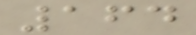164
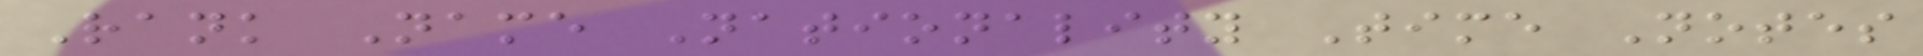Rank Name Nationality Time Notes
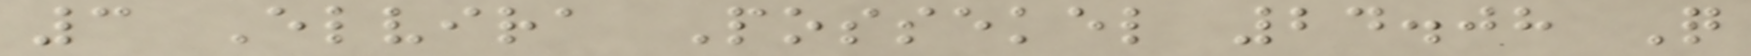3 Elvira Possekel 24.08 Q
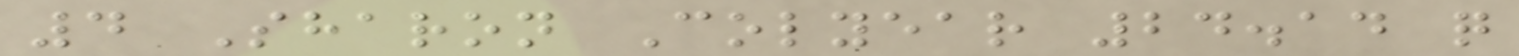4 Sharon Colyear 24.14 q
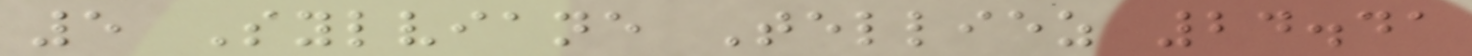5 Sylviane Telliez 24.41
